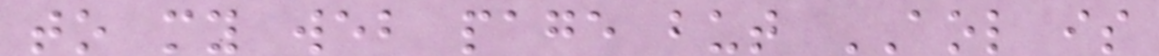to my web page but AOL is
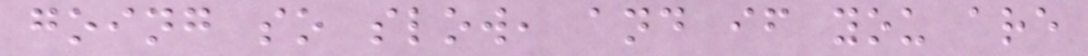going so slow, and if you are
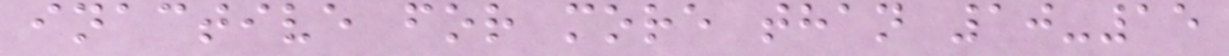inactive for more than 10-15
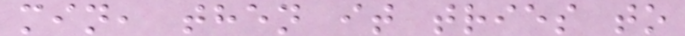min, then it tries to
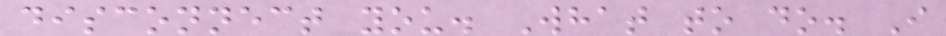disconnect you. What to do. I
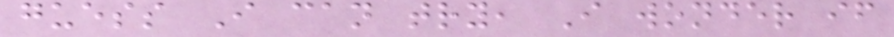guess I can try, I wonder if
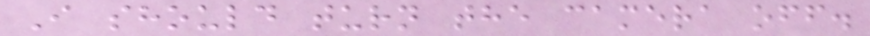I should turn the camera off.
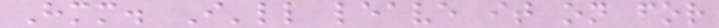Hmm. I'll leave it on for
